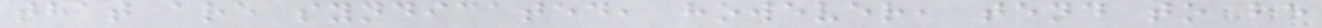that are syndicated, however, tend to be
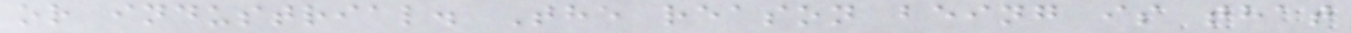or industrial. The reason being is that
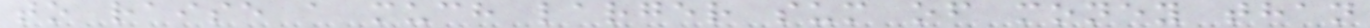to raise a much larger sum of money than
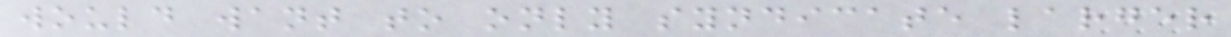would want to only syndicate larger
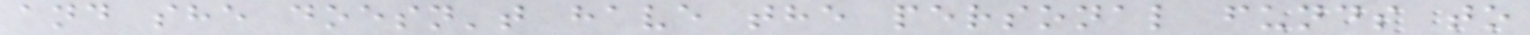and she doesn't have the personal funds to
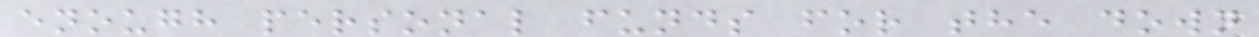enough personal funds for the down
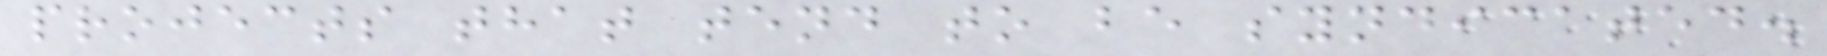projects that tend to be syndicated.
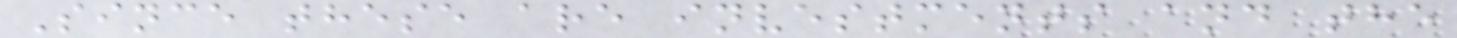Since these are investments and the
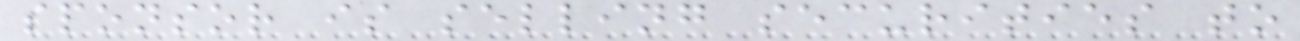sponsor is selling securities to
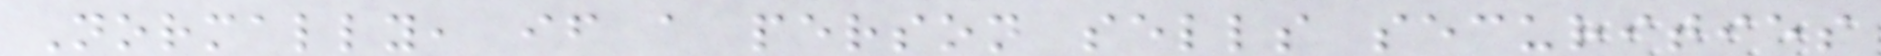Normally, if a person sells securities
